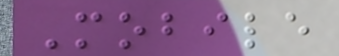Mobile
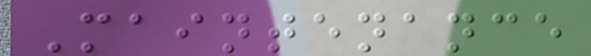Maintenance
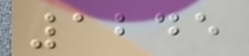1245
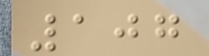107
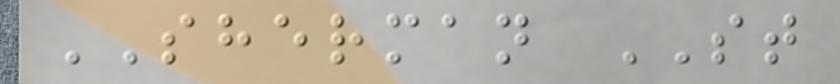SHERMAN ST
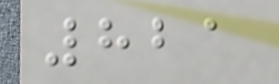821
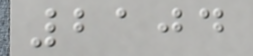2104
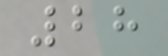28
